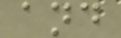and
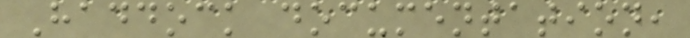Haddock documentation,
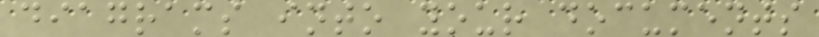diagrams into your documents
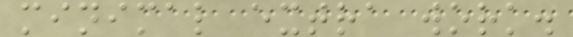minimal extra work.
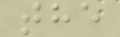the
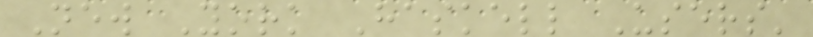New York Haskell Users'
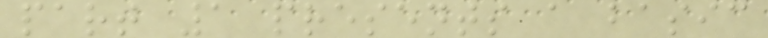part 1 presents a basic
